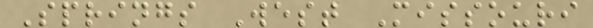Springs West Missouri
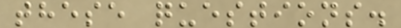these questions.
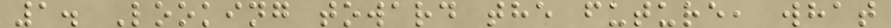1. Looking toward the future, what
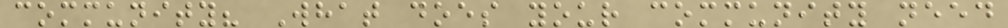community? What does your community need
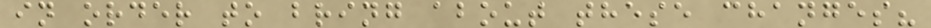in order to bring about these changes?
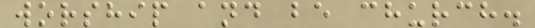worship and be church.
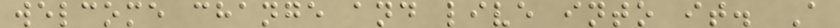welcome change and live into it. A
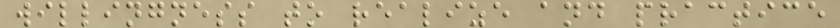willingness to realize and practice
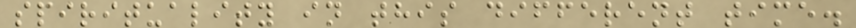spirituality in this different time.
